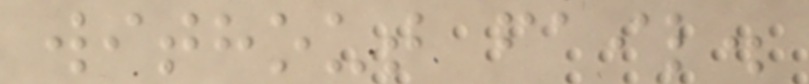without fail.
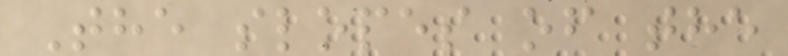The slopes of the
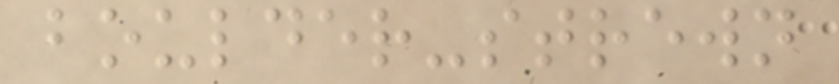boulder-strewn
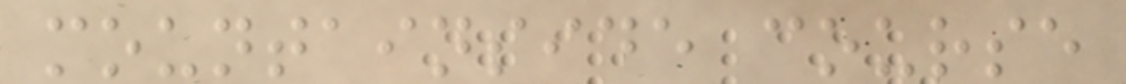mountainside course
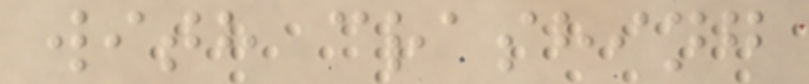with crashing
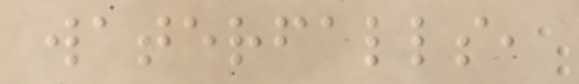waterfalls,
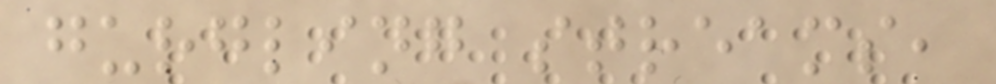gurgling streams,
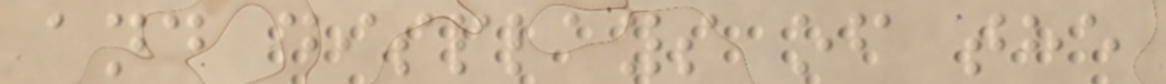and displays of the
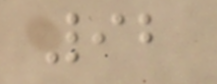92
